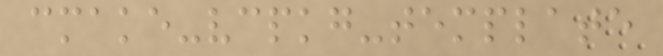cmake-vcpkg-template
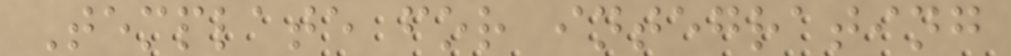Template for integrating
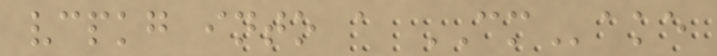vcpkg into a CMake
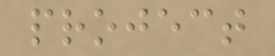project
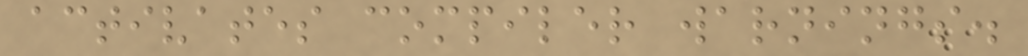activates compiler warnings.
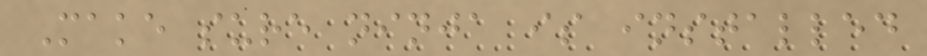Make sure ninja is installed
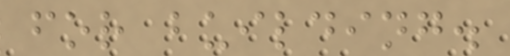for building.
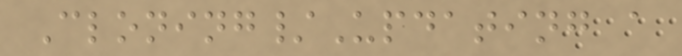Cloning/Updating a
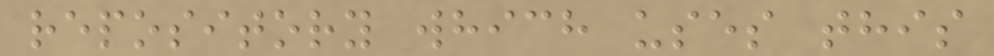repository which uses this
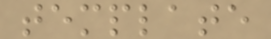template
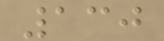130
